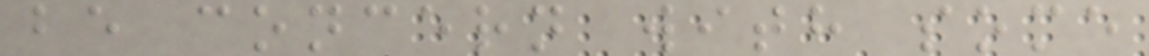be concern with some
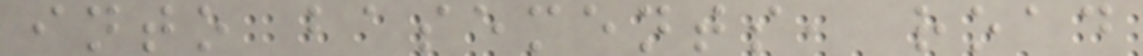into basements, road
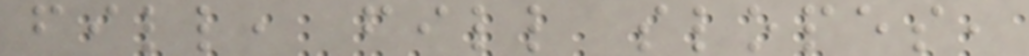fill, fill slopes,
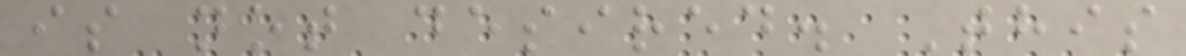is not desired. This
